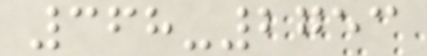368-2753
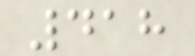418
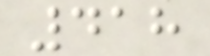418
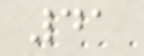41
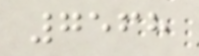7568
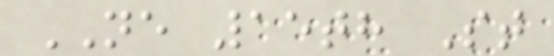NE 15th St
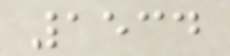1534
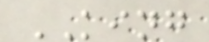KING
